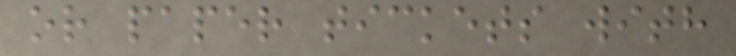or paper tickets with
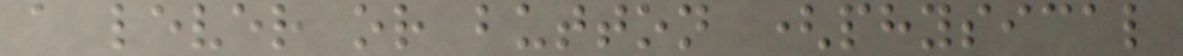a lever or button (physical
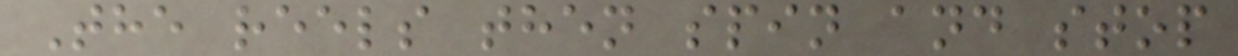The reels then spin and stop
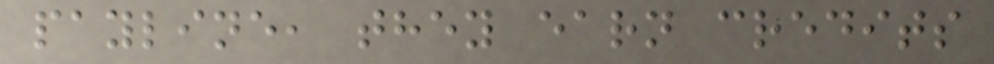payline, they earn credits
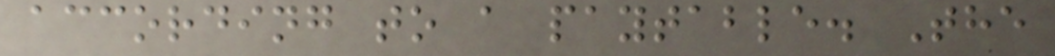according to a paytable. The
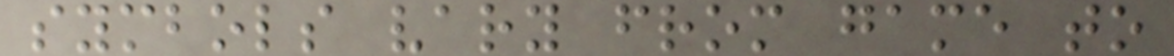symbols vary from game to
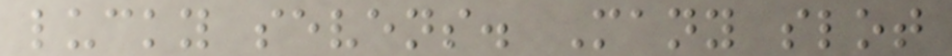lucky sevens. Many slot
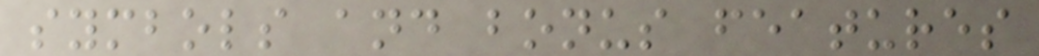symbols and bonus features
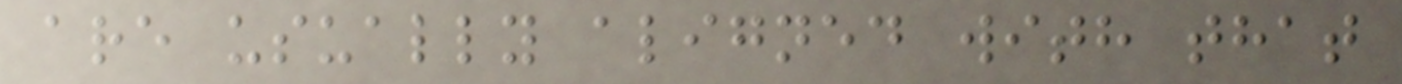are usually aligned with that
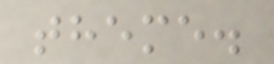theme.
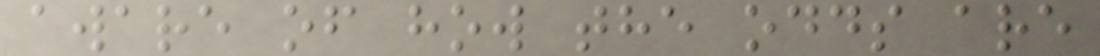aware of how the odds are
